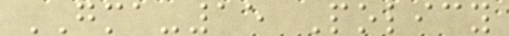GMA-15 Policy
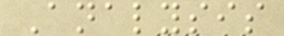Analysis
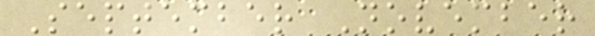September November
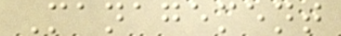Management
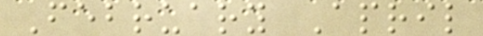February April
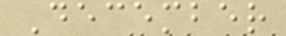December
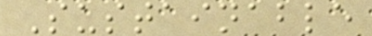Sustainable
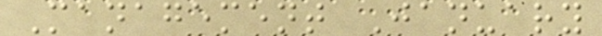Management January
